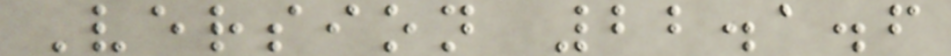Version 22.1.6
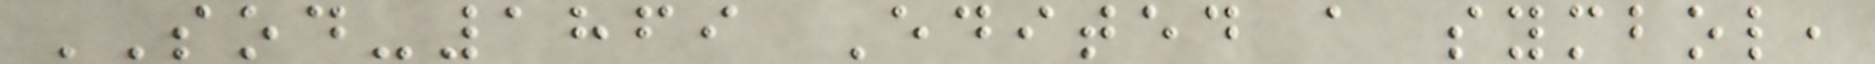SOD-1869 Edited a symbol,
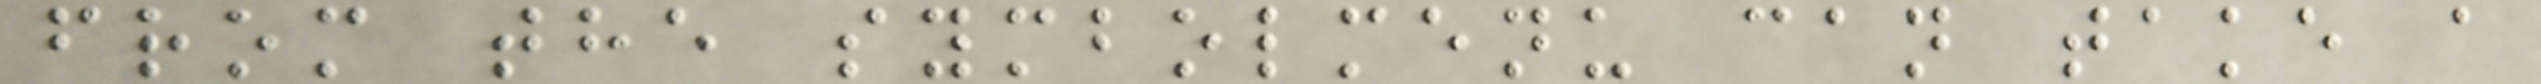from the symbolmenu can take a
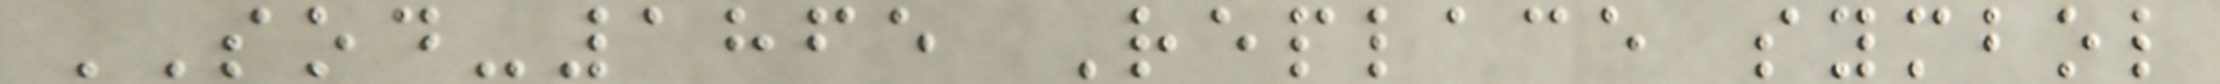SOD-1865 Replace symbol
